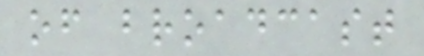of broadcast
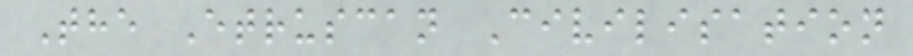The Etruscan Civilisation
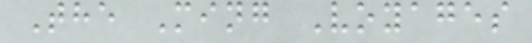The Ming Voyages
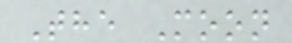The Moon
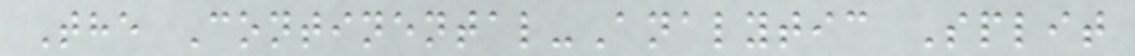The Continental-Analytic Split
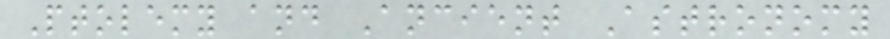Ptolemy and Ancient Astronomy
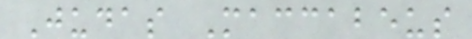Judas Maccabeus
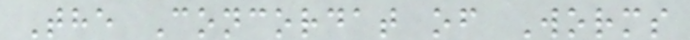The Concordat of Worms
